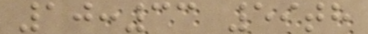10:33 59th
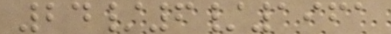24/6/1961
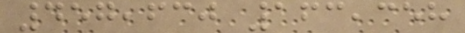457,630 163,358
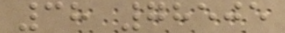38 78505
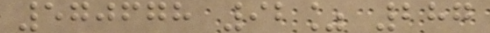570678 92% 287
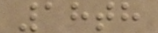18th
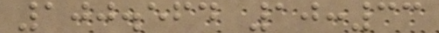100.564 10:33
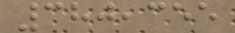380,355
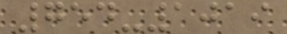754-1019
